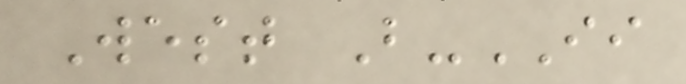West B-II
